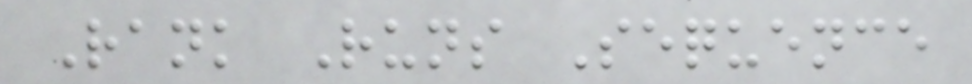Rank Runs Sequence
